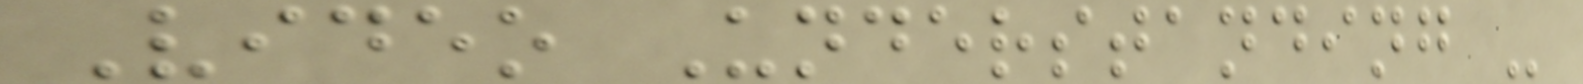Video Understanding -
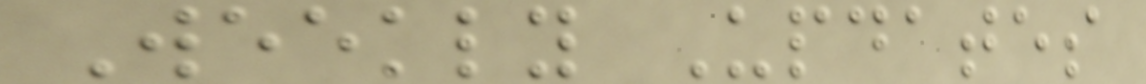Weekly Updates
